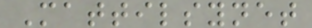Mattilsynet
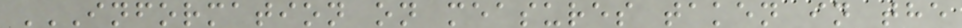INFORMATION ON MEASURES TAKEN IN THE
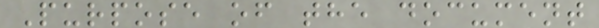Purpose of the document
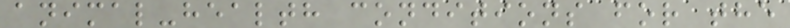animal-health conditions for the
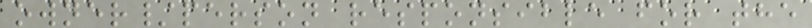owner/person responsible for the
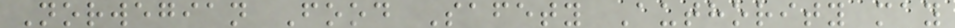Norwegian Food Safety Authority may
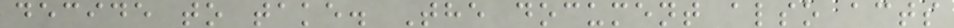decide to take. The document also acts
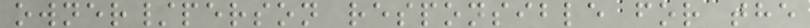owner/person responsible for the
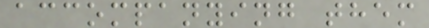accompanying them
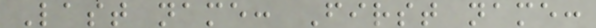Last name: First name:
